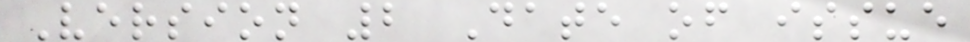Version 2 Date of issue
